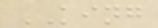KING
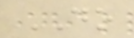DO
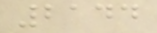2144
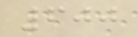600
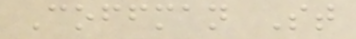Coffman St
